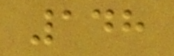148
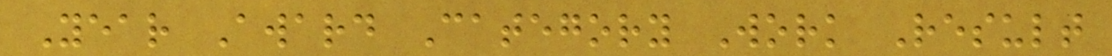Year Award Category Work Result
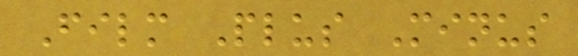Film Plus Minus
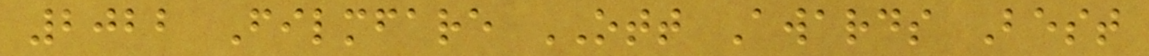2022 Filmfare OTT Awards Best
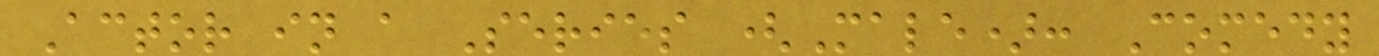Actor in a Series (Male): Comedy
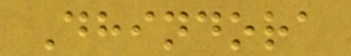Dhindora
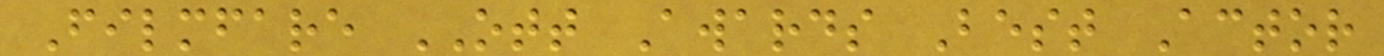Filmfare OTT Awards Best Actor
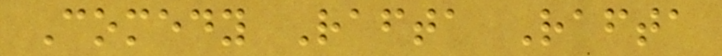Comedy Rafta Rafta
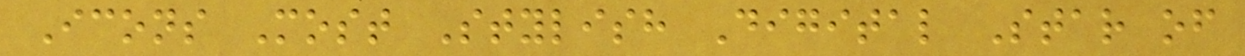Icons Most Stylish Digital Star of
